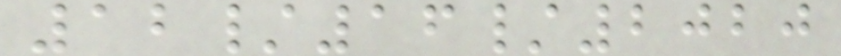12/16/2020
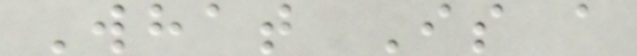What Is a
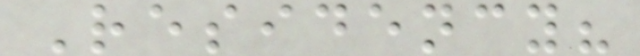Residency?
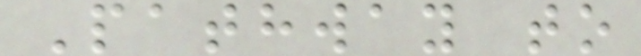Pathway to
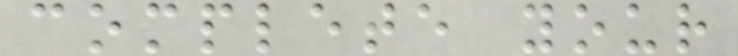complete your
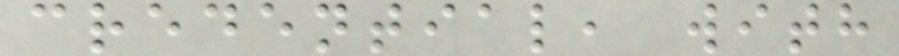credential, with
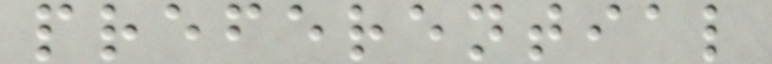preferential
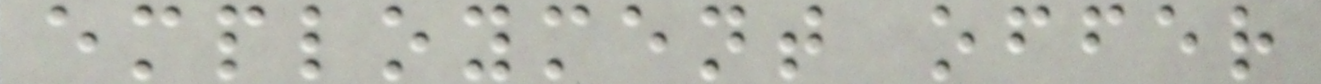employment offer
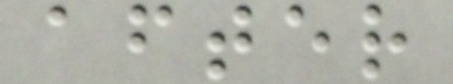after
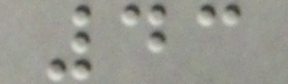43
